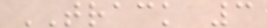TRACK 3
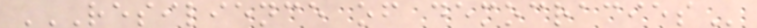RESILIENCE OF DEMOCRACIES
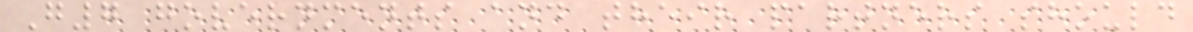G7 governments and their partners should
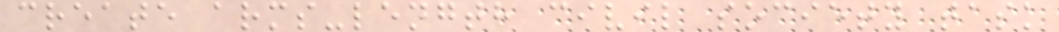create arms-length civil society task
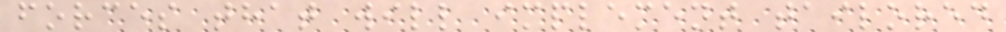forces that will implement tailored
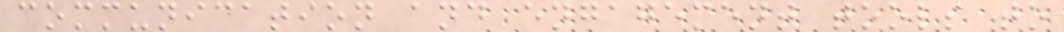communication and engagement tools to
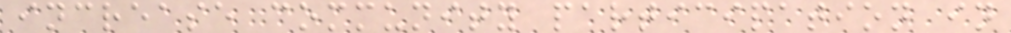increase community participation in
